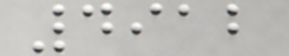4912
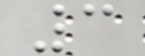3
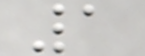1
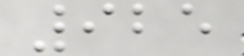925
